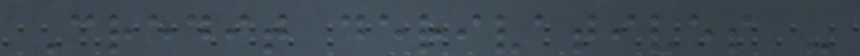Credit derivatives -
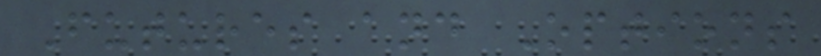Futures and Options
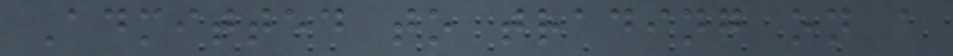Admitted to trading on a
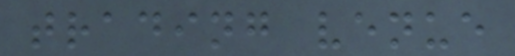trading venue
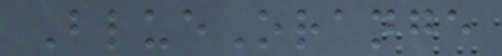BlueOrange
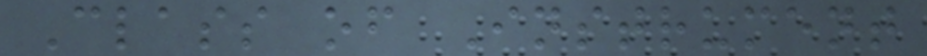Class of Instrument
